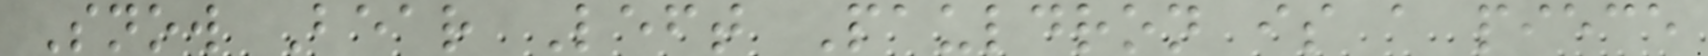Snow Bear Left Pauldron is a piece
